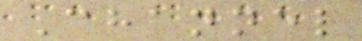Channel
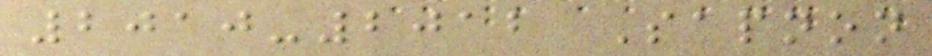2010-2012 Sapnon
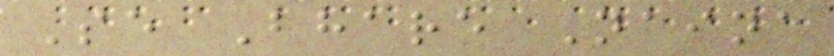Se Bhare Naina
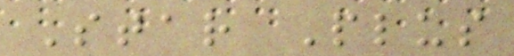Star Plus
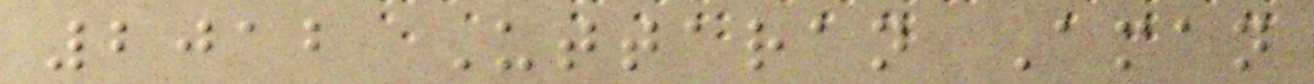2012 Uttaran Aman
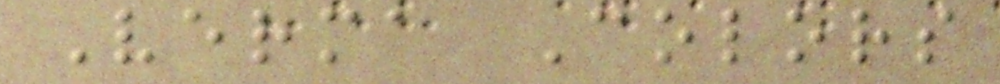Verma Colors
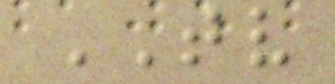TV
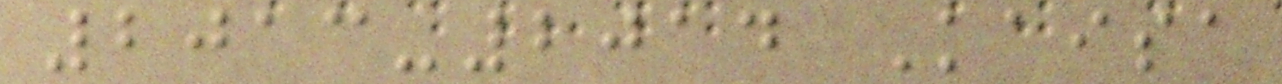2013-2014 Kaisa
